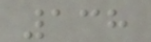138
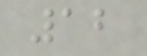12
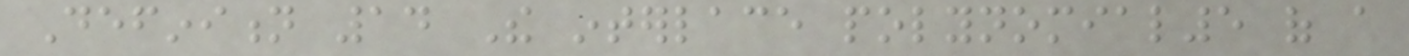Definition 14 The interlace polynomial5 of a
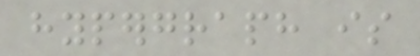hypergraph is
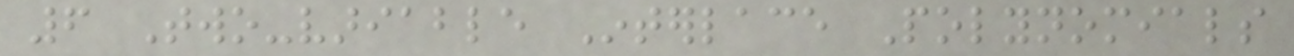6 Two-variable Interlace Polynomials
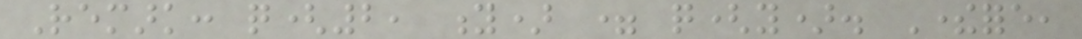Remark: q(2, y) = q(y). Therefore,
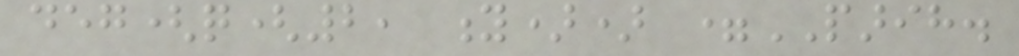deg(q(2, y)) =PARIH.
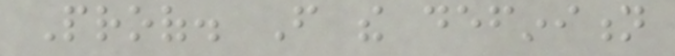Proof. From the definition
